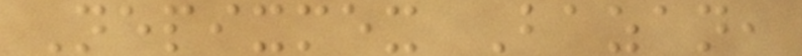Nepixmex Bazan,
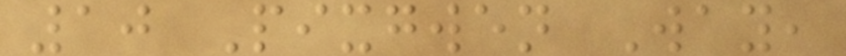10 Pixgwen Way,
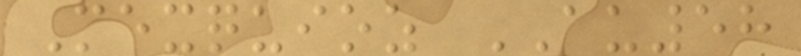Mexquioz AU58
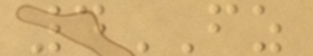4FZ
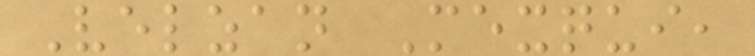Velzan Mexqui,
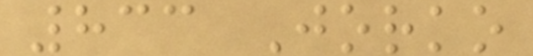833 Jorko
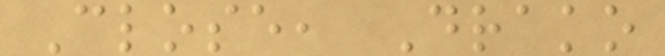Close, Drako
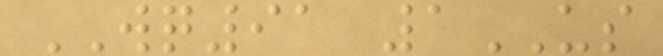WQ91 1US
